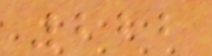222
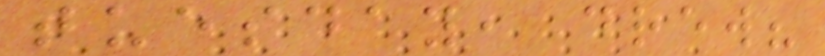tuesday, drew?
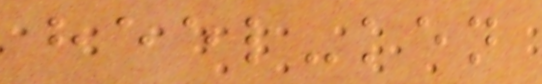heel-ken
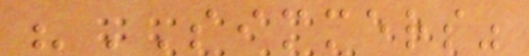"SIMMERS"
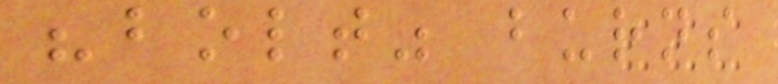"bolt" burns
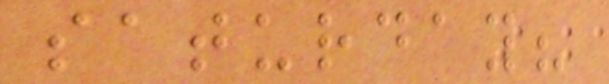saturday?
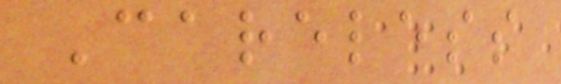Careless
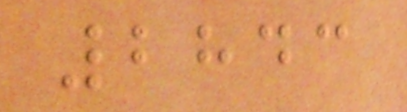2843
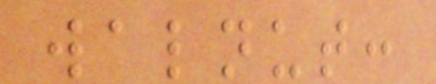walnut:
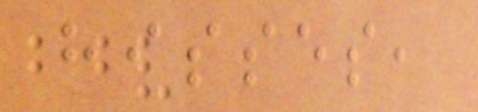hisses,
